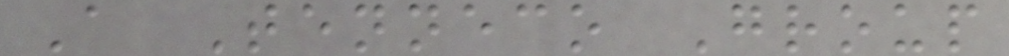A Tenneco Group
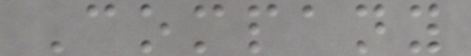Company
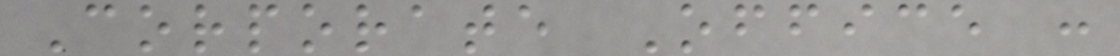Corporate Office :
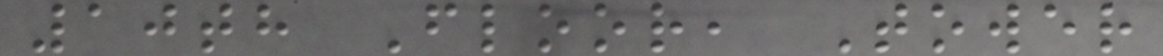10th Floor, Tower
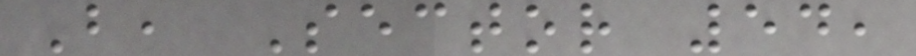B, Sector 54,
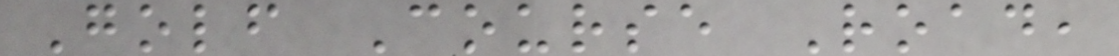Golf Course Road,
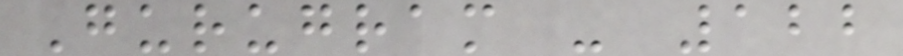Gurugram - 122
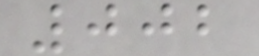002
